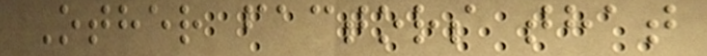Other factors that
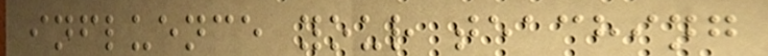influence your teaching
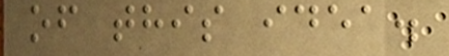of this idea.
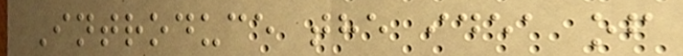Introduce the idea of
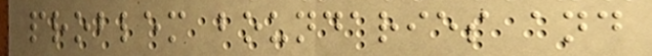problem boundaries and
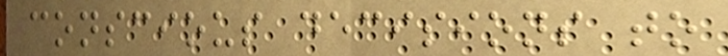conscious decisions to
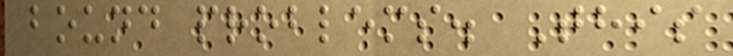bound problems. This
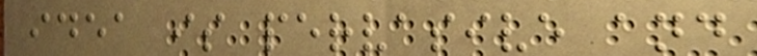idea is pervasive and
